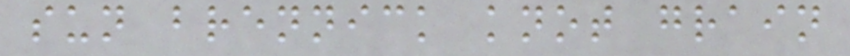sun brennick knot grain
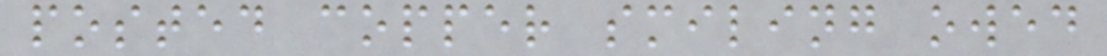posted copper smiling owed
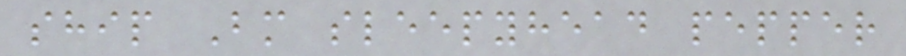ship Bm sleepyhead pepper
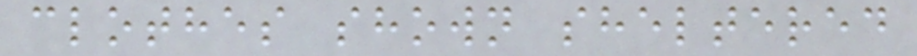clothes shown sheltered
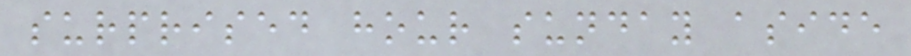surprised hour sunday aside
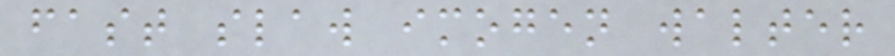fast slaw imogen walter
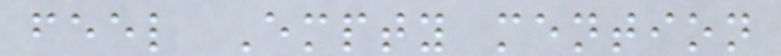feel Empty mention
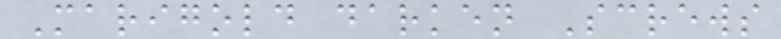Marigold darken Screws
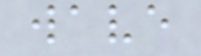wave
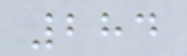284
